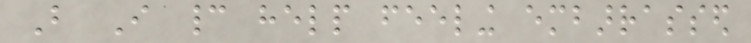But I cannot help feeling embarrassed
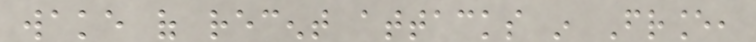wake of recent attacks in France,
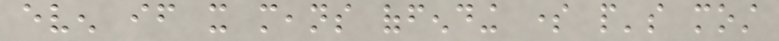even if it means offending some people's most
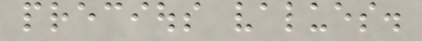precious values.
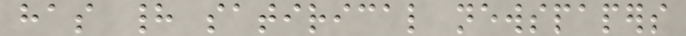has had satirical newspapers
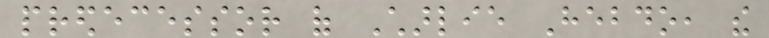predecessor of Charlie Hebdo, the
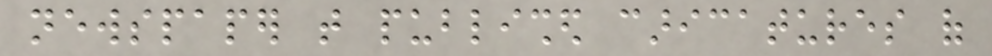newspaper that published caricatures of
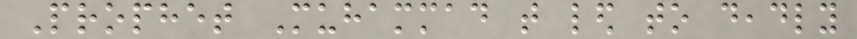Prophet Muhammad that led to deadly
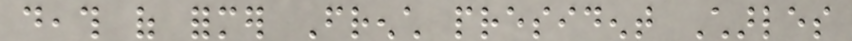death of former French president Charles
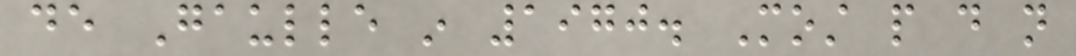de Gaulle in 1970. Most people do not
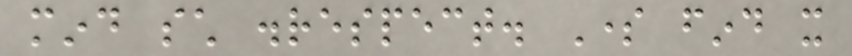mind such disrespect. Some find it
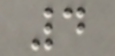4
